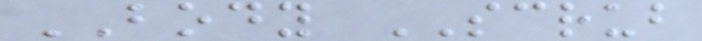BODY SCRUB
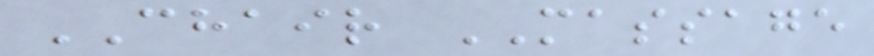CHAIR MASSAGE
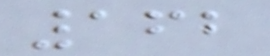162
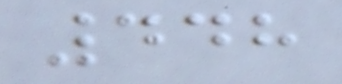448
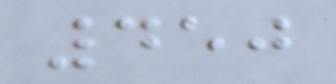450
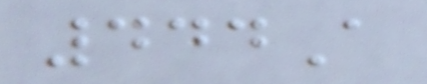444A
